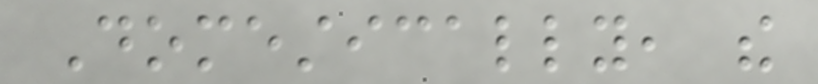Domestically, the
